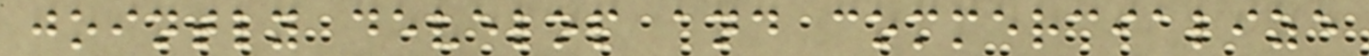jointly develop and commercialize
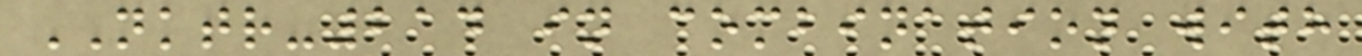NKTR-214 in combination with
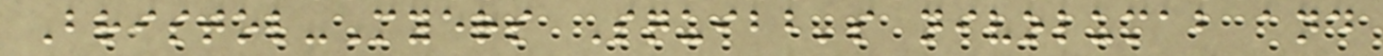Bristol-Myers Squibb's nivolumab and
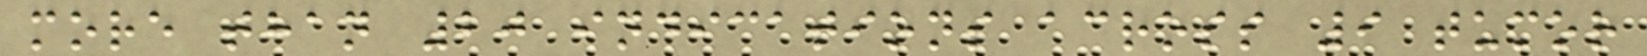more than 20 indications across 9 tumor
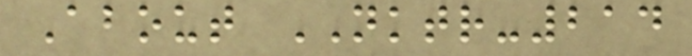About NKTR-214
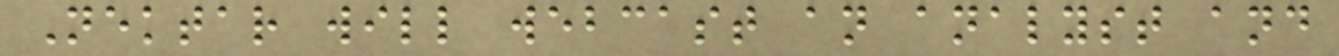Nektar will webcast an analyst and
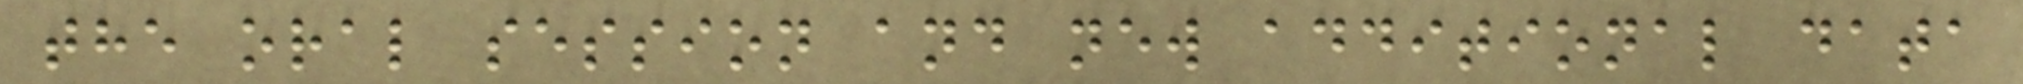the oral session and new additional data
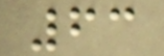63
